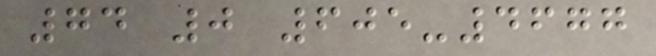74 0 605-4677
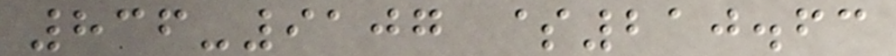836-9107 $210.63
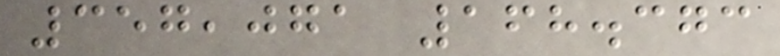357,071 168.373
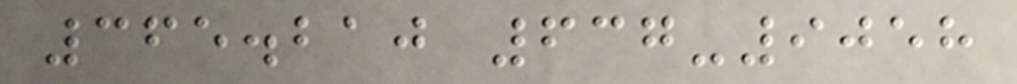365.210 637-9058
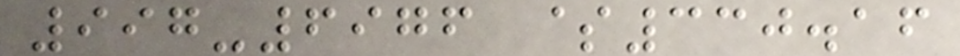997-6976 $330.16
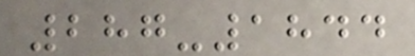287-1844
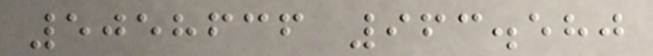5058636 963.580
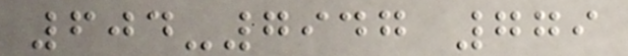604-7947 779
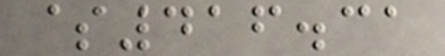$416.31
